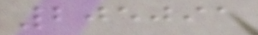205091
